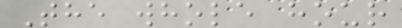The whole hour
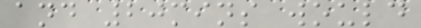and 20mins would
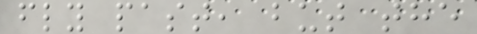fly past, but the
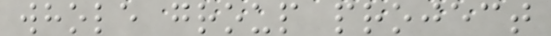whole group project
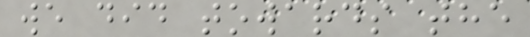we did towards the
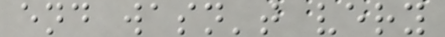end wasn't very
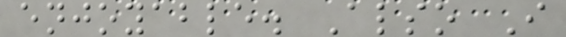enjoyable. Also I
